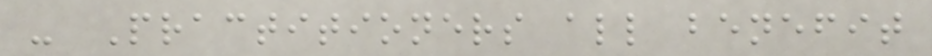- Practitioners all benefit
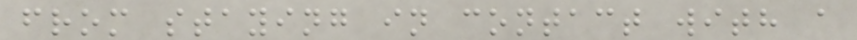from staying in contact with a
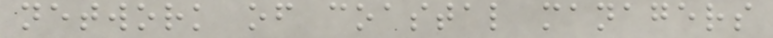network of coastal managers
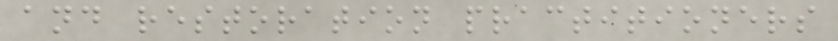and restoration practitioners
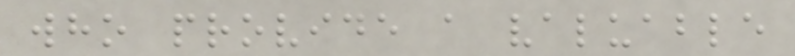who provide a valuable
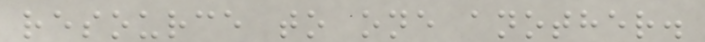resource to one another.
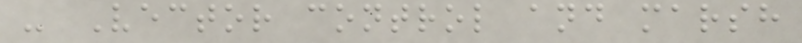- Vector control and marsh
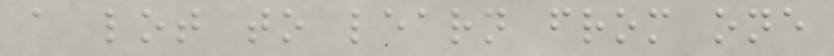a lot to learn from one
